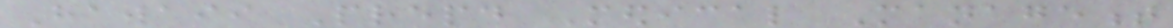Hawaii Prepaid Medical Management
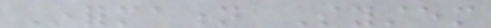Information System
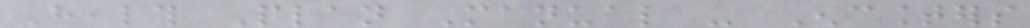Health Plan Manual - Encounters
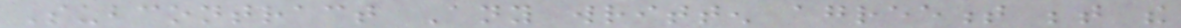Subcontract Any written agreement between the
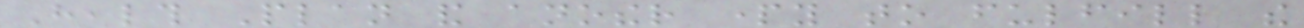Health Plan and another party to fulfill the
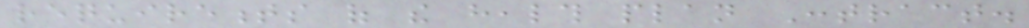requirements of the health plan Contract.
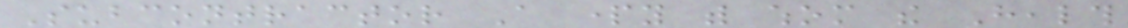Subcontractor A party with whom the Health
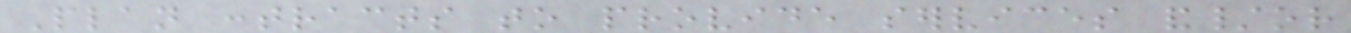Plan contracts to provide services and/or
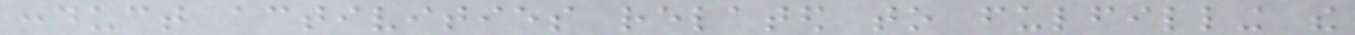conduct activities related to fulfilling the
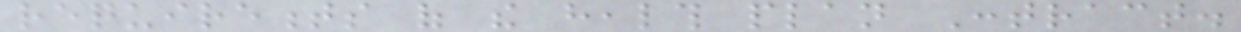requirements of the health plan Contract.
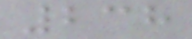238
